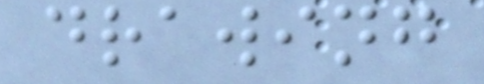drawing
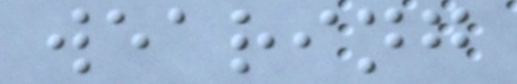wearing
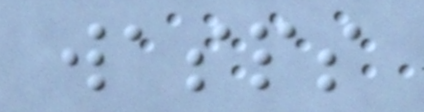wasps
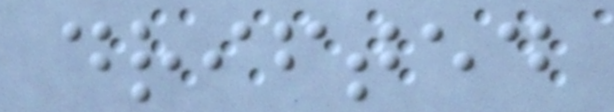drifted
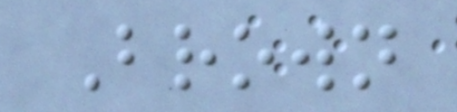Brown
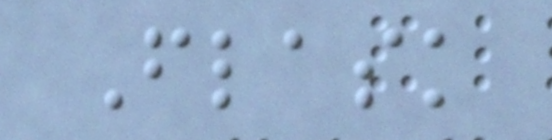Flask
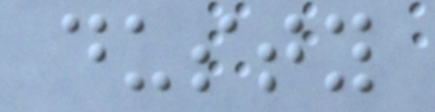dusty
